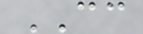CC
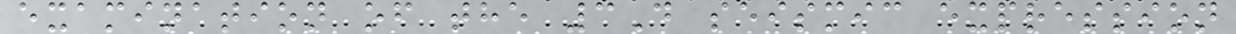examination of the 3D seismic expression
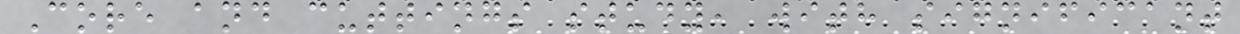Core and cuttings study, with significant
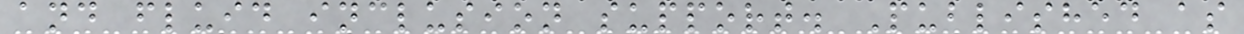and fluid inclusion support. Published as
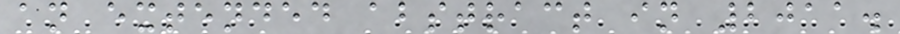an extended abstract in 2011.
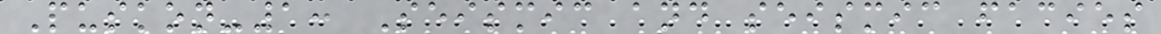Puskon-1: Seismic and seismic facies
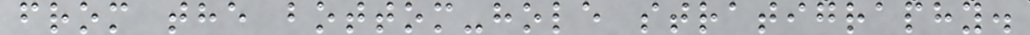from the bottom-hole stratigraphy.
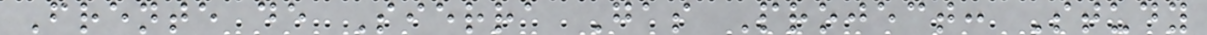Frente de Sierra Gas Project: Study
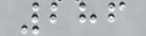286
